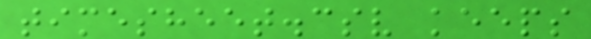timesheet.csv keeps
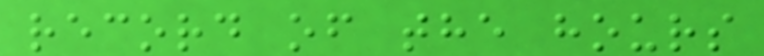record of the hours
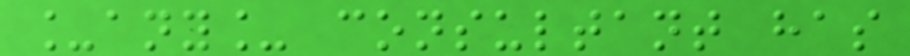_any_ consultant has
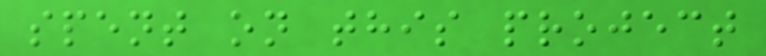spent on this project
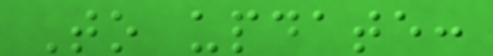To update:
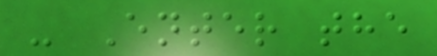- Enter the
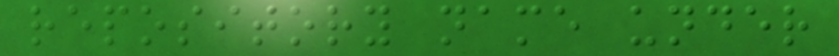repository name under
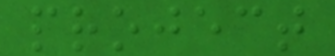project
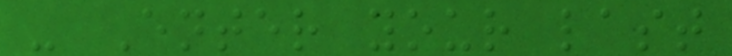- Enter your last
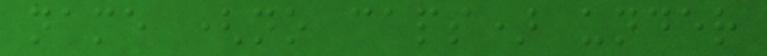name (no caps) under
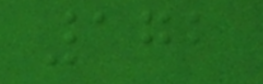172
